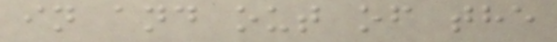in and out of the
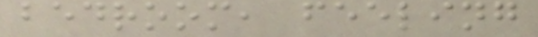bedroom, feeling
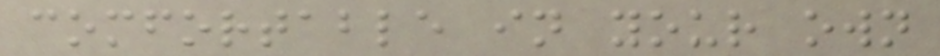comfortable in your own
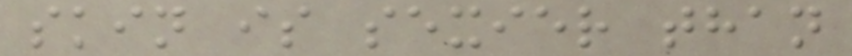skin is sexier than
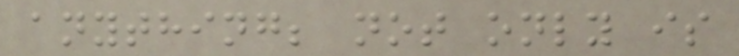anything; not only is
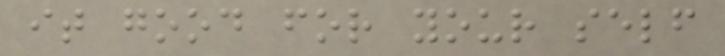it good for your self
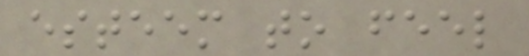esteem to feel
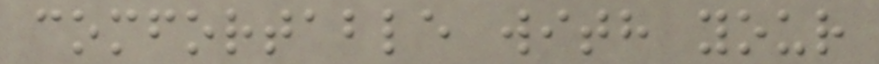comfortable with your
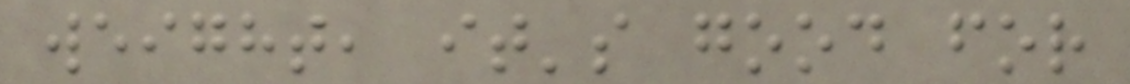weight, it's good for
